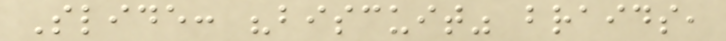Slide: "biscuit" braids,
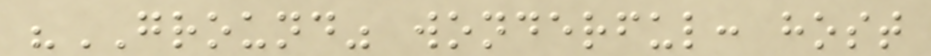"GROUND" wonderful: host
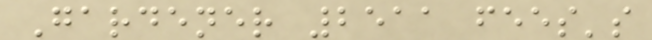Gardener 2511 fees's
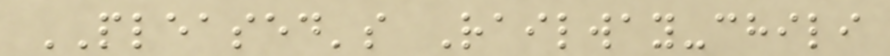PLEASED's Railway-chili
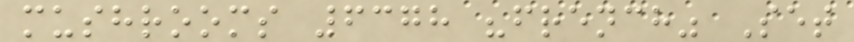mushrooms 6378 "french" Set
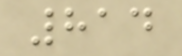814
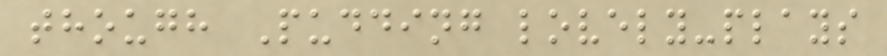though Pudding lovely-plays
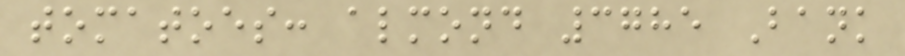tomatoes: almond 3785 Bank
